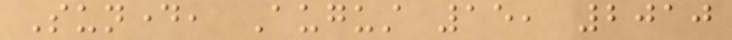Sunday, August 15, 2010
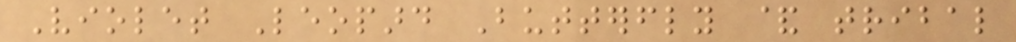Violet Leopard Butterfly & tribal
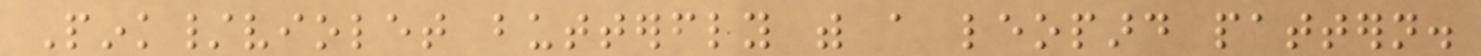Pink/violet butterfly with a leopard pattern.
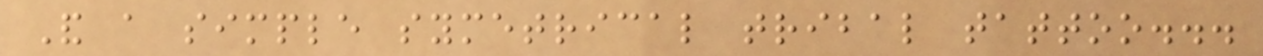And a simple symetrical tribal tattoo...
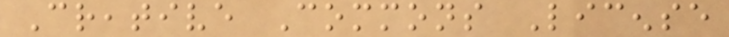Creative Commons License
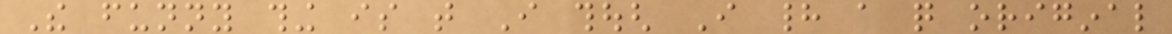The funny thing is that I though I had a quite original
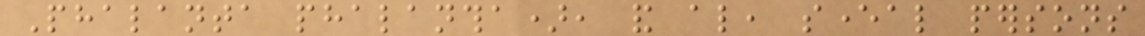Phalanta phalantha), and also, several persons
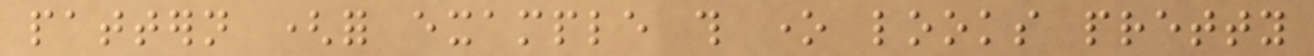pattern (for example this one looks pretty
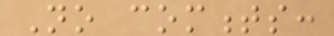No comments:
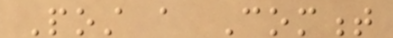Post a Comment
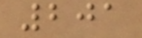201
